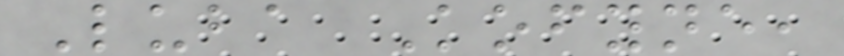Luba Kofyne,
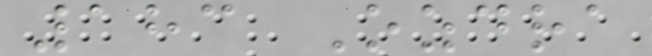183 Ozdra
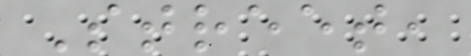Street,
